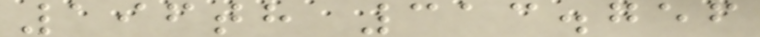196th 313.756
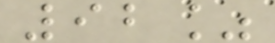92%
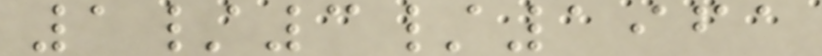1/3/1961
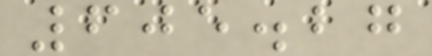605.27
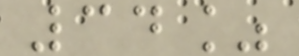34%
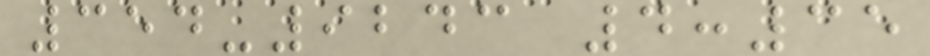354-9243 4:35
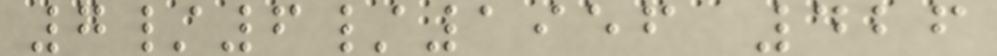7/6/1956 426
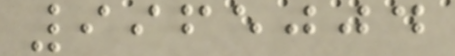9965004
